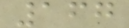167
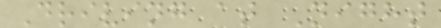Driving at Night
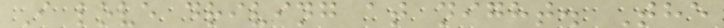I love driving at night. The
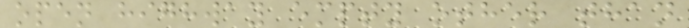open highway empty other than
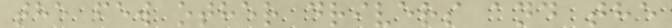the few other drivers and the
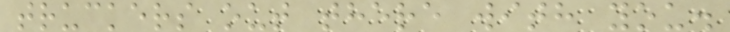truckers out there with you.
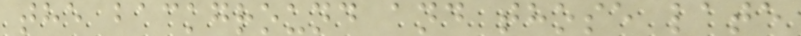the background and those late
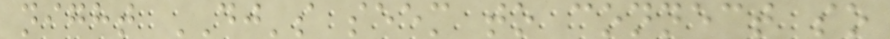night DJ's seem to connect so
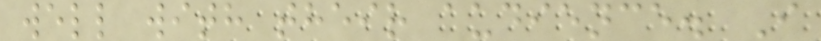well with their audience. I
